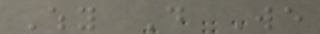Why Do We
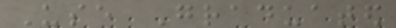Use Graduated
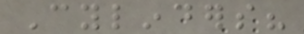Cylinders?
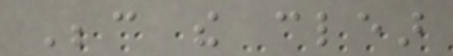Because the clear
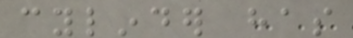cylinder has
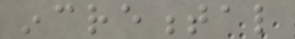incremental
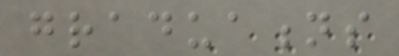graduations
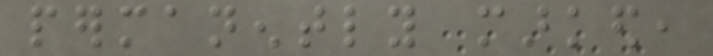permanently marked,
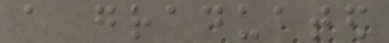a graduated
